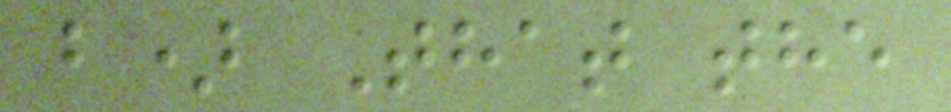b) That the
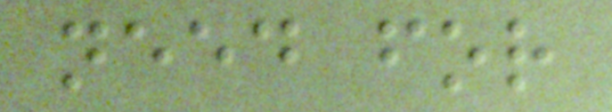need for
